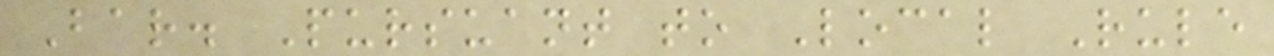Bar. Pursuant to Local Rule
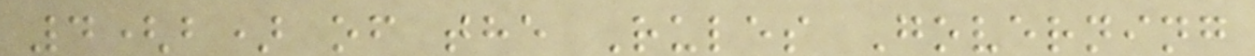4(b) of the Rules Governing
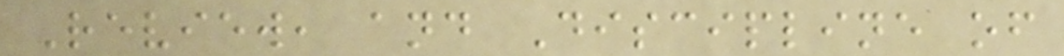Review, and Discipline of
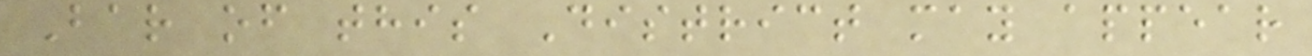Bar of this District may appear
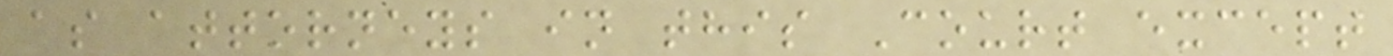as attorneys in this Court except
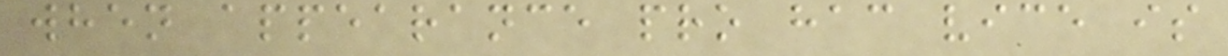when appearance pro hac vice is
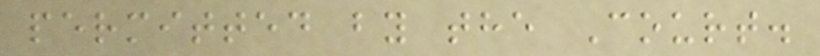permitted by the Court.
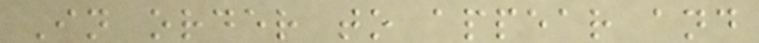In order to appear and
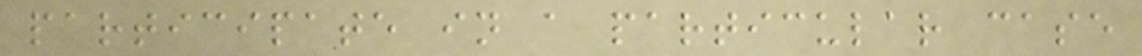participate in a particular case
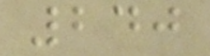240
